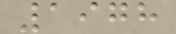1978
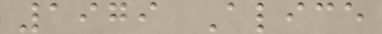1979 Alice
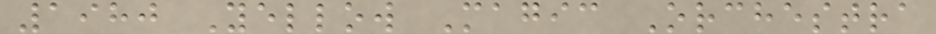1980 Yellow Magic Orchestra
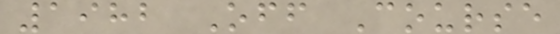1982 Off Course
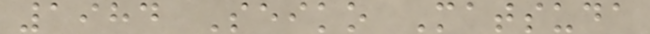1984 Seiko Matsuda
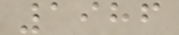1986
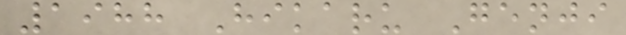1988 Hikaru Genji
